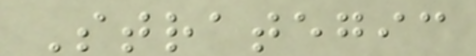Strategic
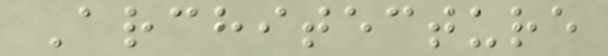Architecture
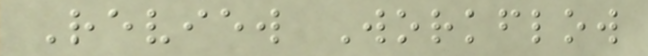Review Workflow
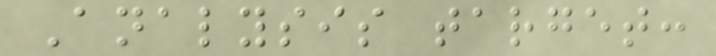Analysis target:
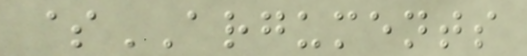$ARGUMENTS
